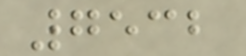7532
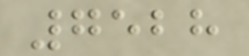7528
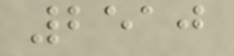2510
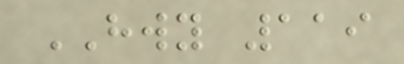HWY 119
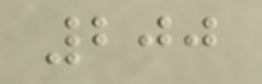200
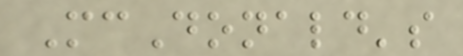McDonald's
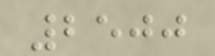2500
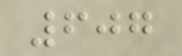607
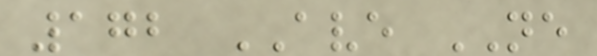172 AVE NE
